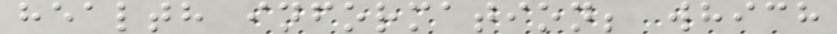health information; which
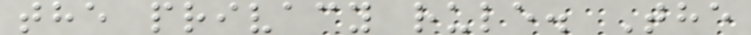the privacy rule. The
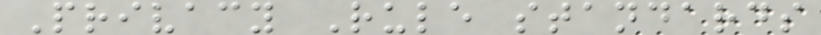Privacy Rule standards
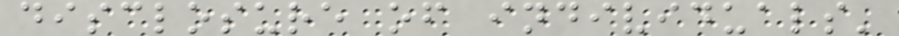disclosure of individuals'
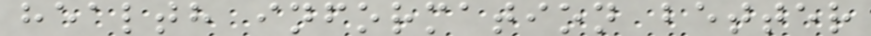health information better
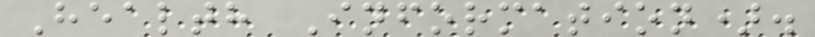Health Information).
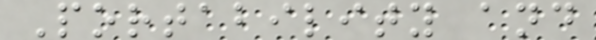Portability and
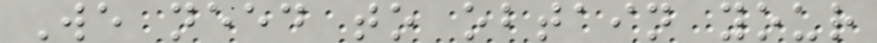We need to obtain your
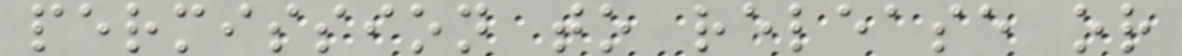permission to release or
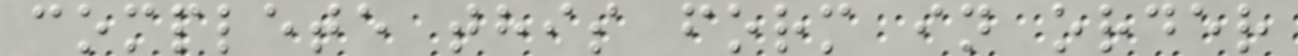complete this form in order
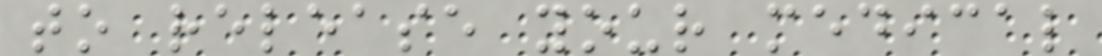to release your medical
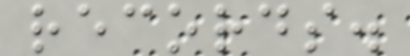records.
